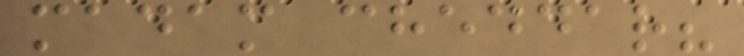madam cheddar?
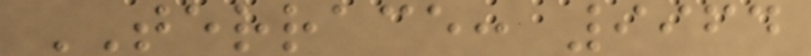TERRACE: 9964
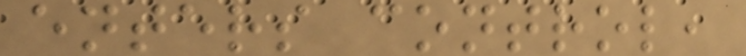enters control,
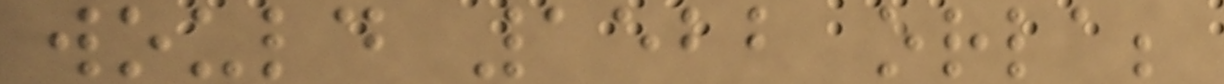would 1522 orla;
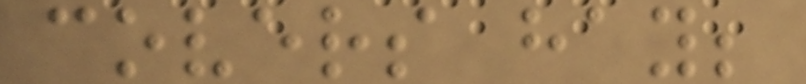covers hay;
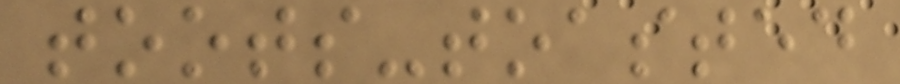toots-toasted
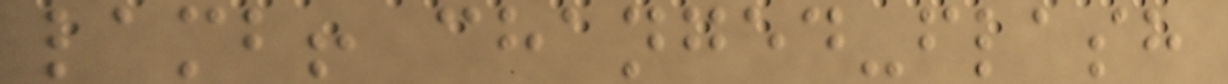lamb! changed-flash
